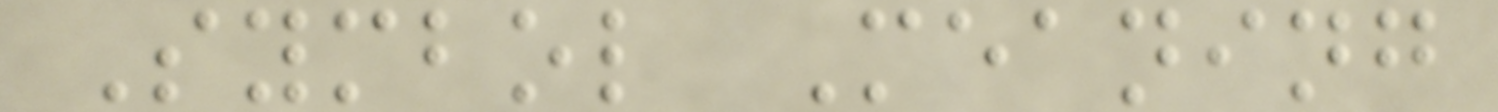Symbol Meaning
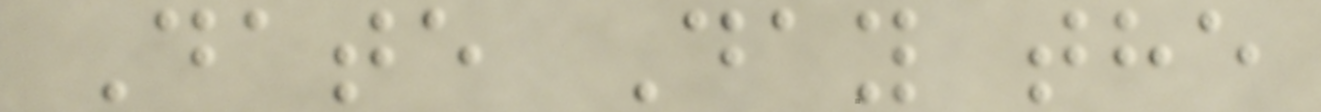Date Day the
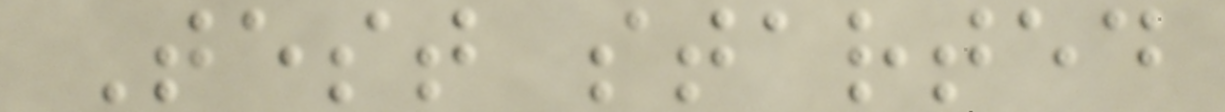Test started
